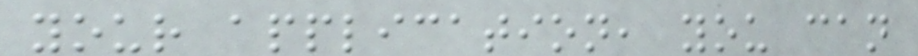your application, you can
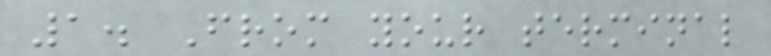1. From your terminal
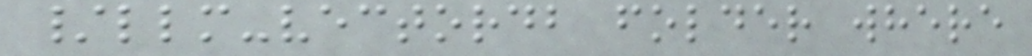/llm-vectordb folder where
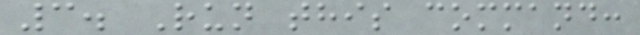3. Run this command:
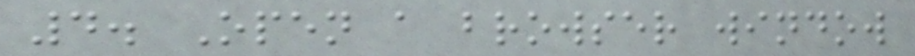4. Open a browser window
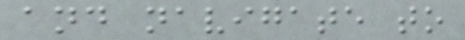and navigate to
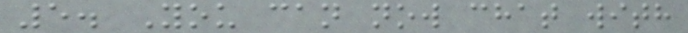5. You can now chat with
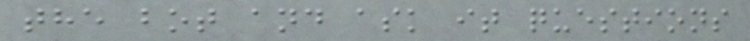the bot and ask it questions
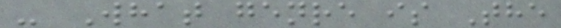- What genre is The
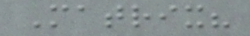Matrix?
